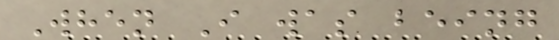When I was being
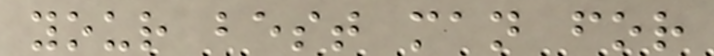your best man for
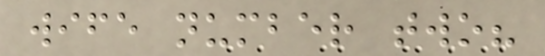wife number two?
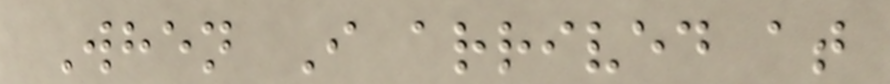When I arrived at
